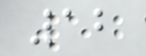12
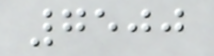7500
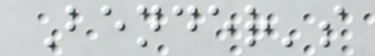Bender's
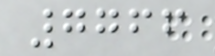7766
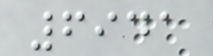6941
